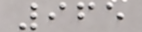965
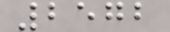2572
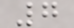7
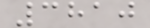3810
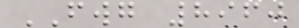FWG 8960
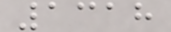1318
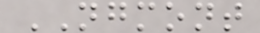NGMONT
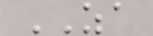ZA
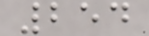254
